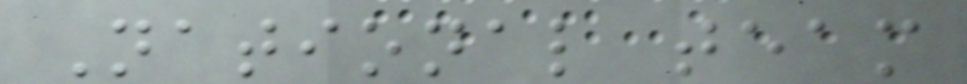National team
